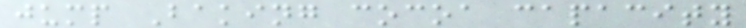jump Baking cocoa capacity
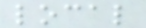local
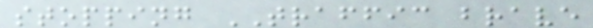stopping TRAFFIC brave
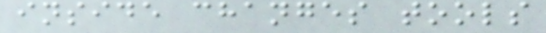inside changes tools
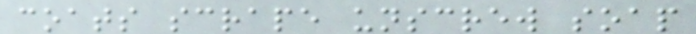coats scrape unscrew soap
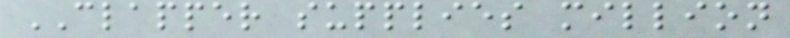CLAPPER supplies million
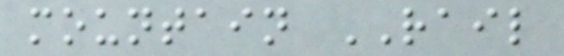mountain RAIL
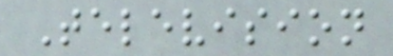Television
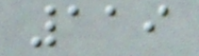119
